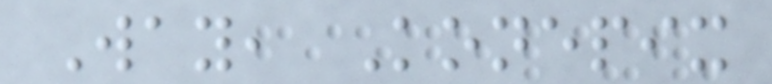Way, Konepix
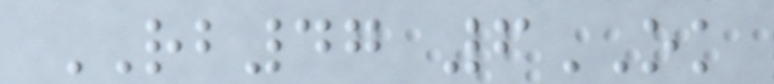RB47 6OK
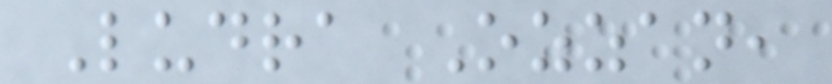Ludra Ozzan,
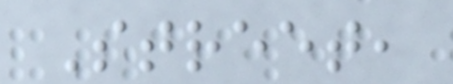Street,
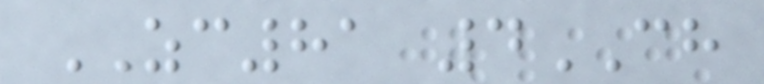ZC81 4CH
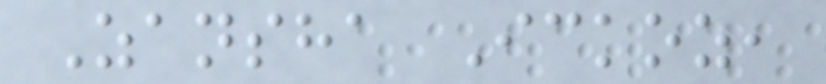Zansha Ickoz,
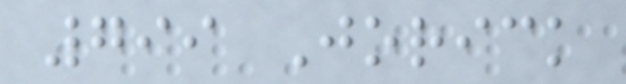799 Jorick
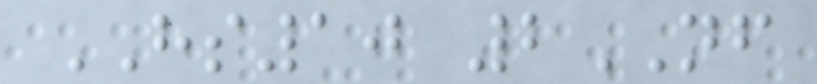HS10 2NF
